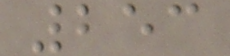253
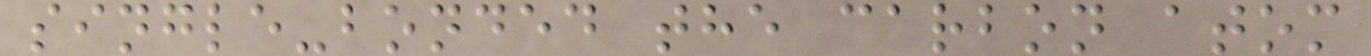single-bonded the carbon atom
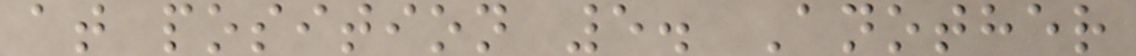at position 5. Another
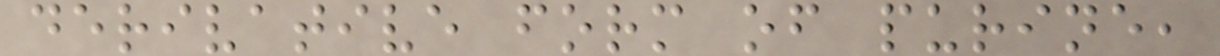derivative form of purine,
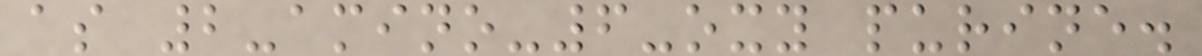as 2-amino-6-oxy purine.
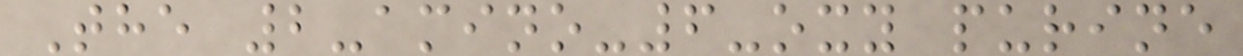The 2-amino-6-oxy purine
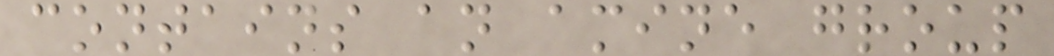contains an amine group
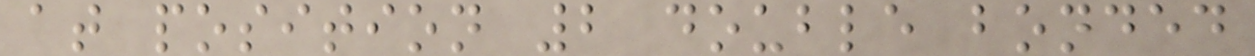at position 2 double bonded
